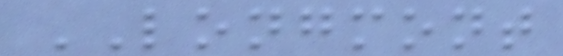LONGMONT
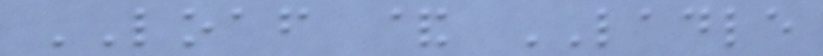LOAF & LADLE
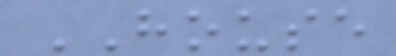HOUSE
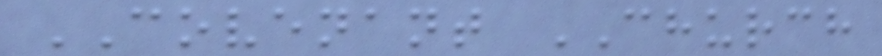COVENANT CHURCH
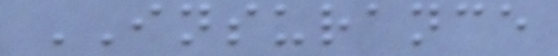INSURANCE
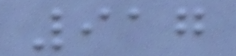917
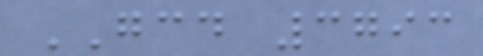GCD 3793
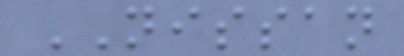NISSAN
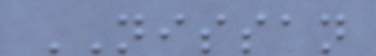NISSAN
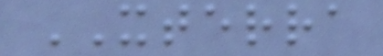XTERRA
